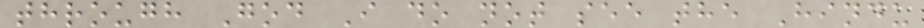through God I do not see the Hindu
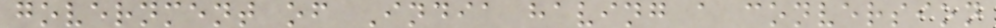government of India having a conversion
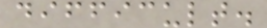difficult.
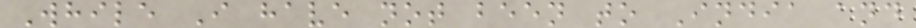While I have not been to India and
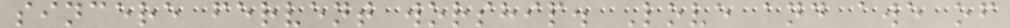sincere fervent worship. Love and awe of
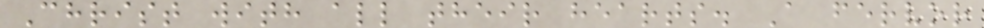Christ with all their hearts. A fervor
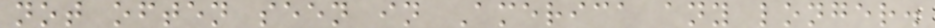not often seen in America any longer.
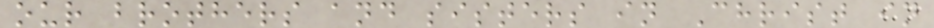our brothers and sisters in Christ in
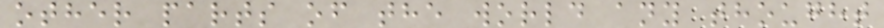other parts of the world any thought
